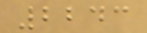2243
